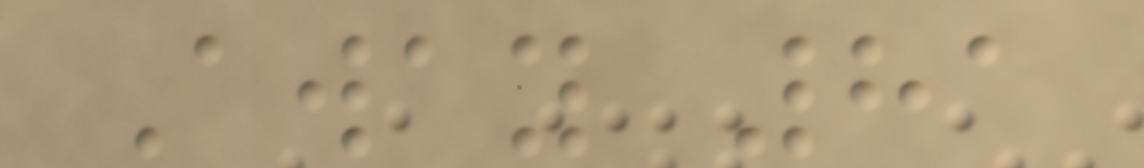Away 81
